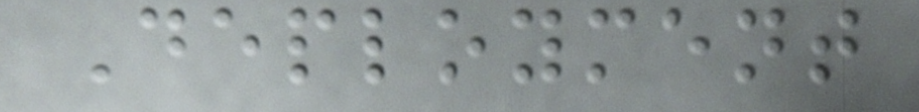Deployment
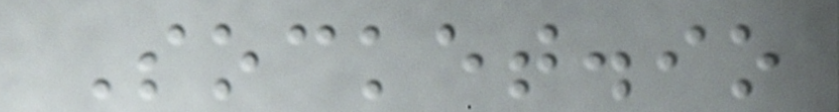Socket.io
